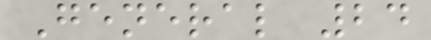General 24
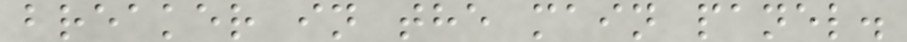breaker in the main panel.
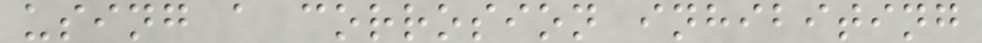using a corrosion inhibiting
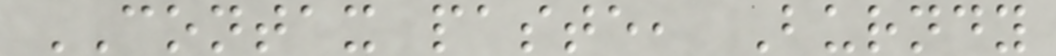CONTAX paste, Burndy
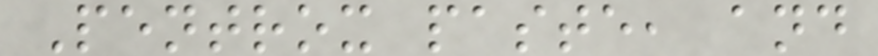Pentrox paste, and
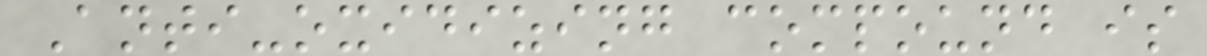Anti-oxidizing compound is
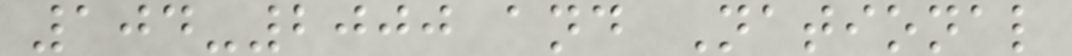104-2000 and National
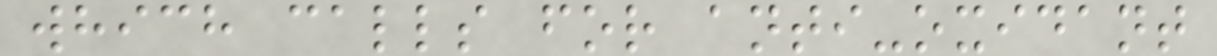which calls for anti-oxidant
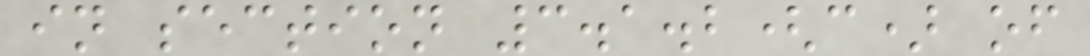in section 3.1.2(c) of
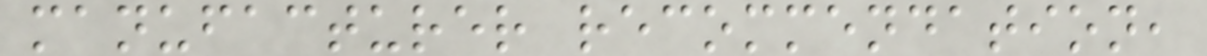manufacturer recommendation,
